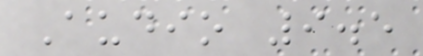Audio 9.5
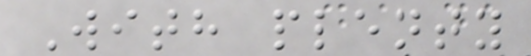With plenty
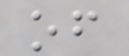of
